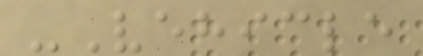-Vehicle
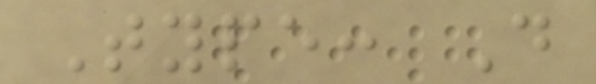Type: D
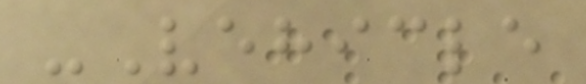-Vehicle
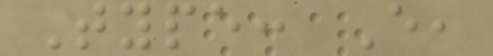Type: E,
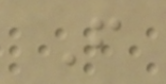F
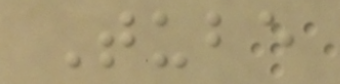Tube
